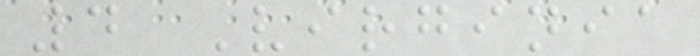4 Virginia
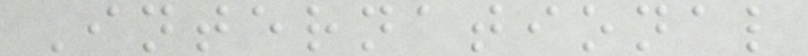International
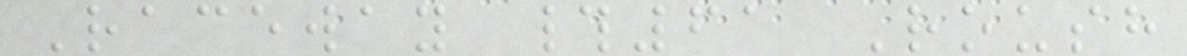Raceway #61 Roush
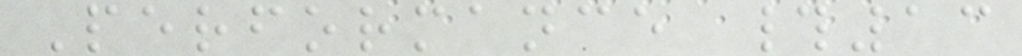Performance #13
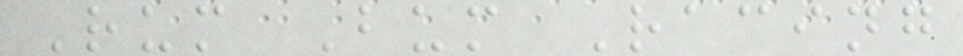Rum Bum Racing
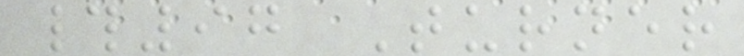#97 Turner
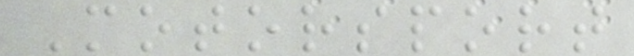Motorsport
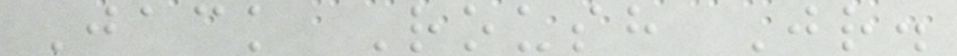Jack Roush Jr.
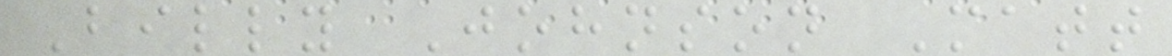Billy Johnson Matt
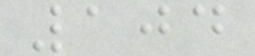104
